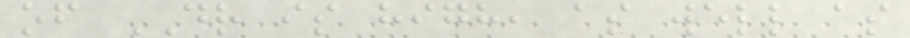of DR is high, as well as
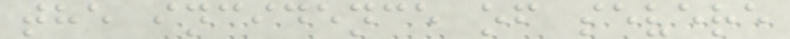the incidence of severe
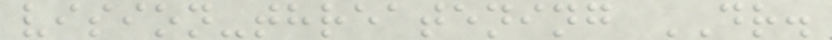vision-threatening DR.
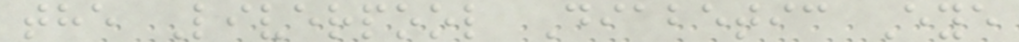the Liverpool Diabetic Eye
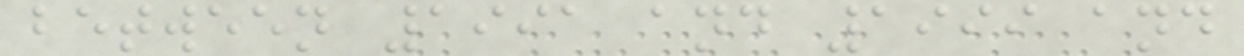between 1991 and 1999 and
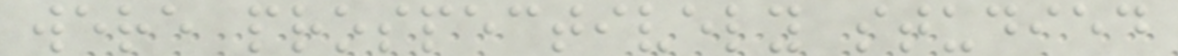were prospectively studied
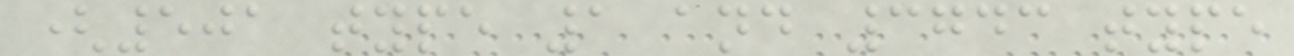(501 type 1 and 3743 type
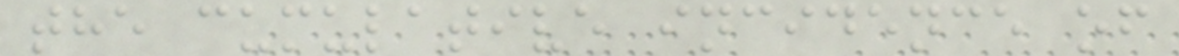the cumulative incidence of
